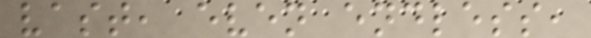vast, even endless,
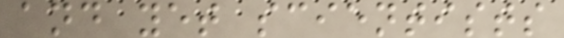and yet scientists
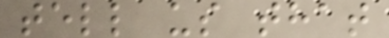tell us that
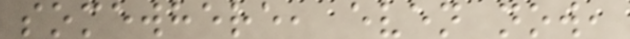somewhere, even now,
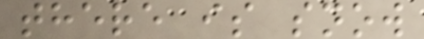there is snow
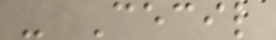- Cecil
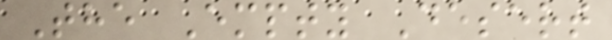The Empty Desert
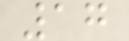17
